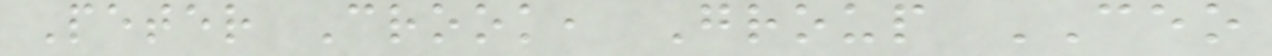Peter Crook, Group CEO
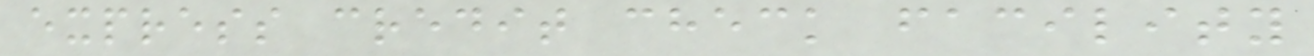express credit check facility
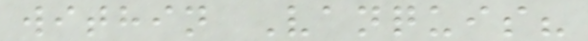within Vanquis?
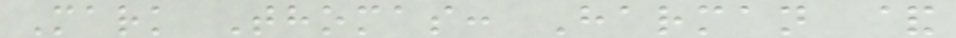Mark Thomas: Harman &
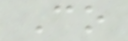Co
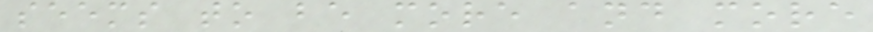seems to be more and more
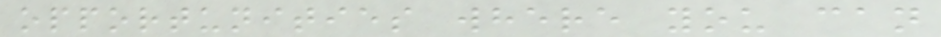opportunities where you can
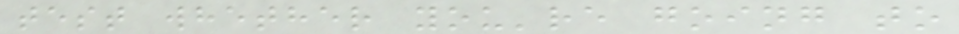test whether you're going to
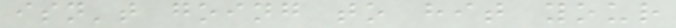isn't going to hit your
